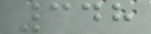348
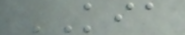KIA
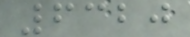6320
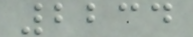2234
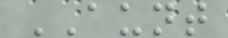AUNT
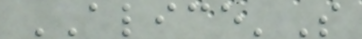ALICE'S
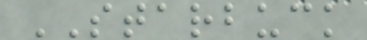STARBUCK
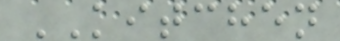KITCHEN
